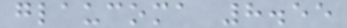glaucoma 8.55
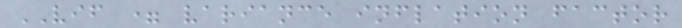VIF = variance inflation factor
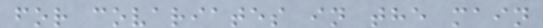for covariates in the main
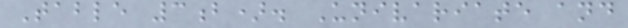Table 3b). Univariate and
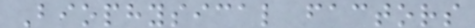Biophysical factors
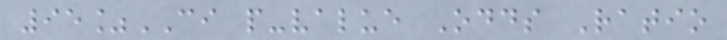95%CI p-value Odds Ratio
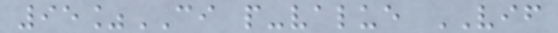95%CI p-value VIF
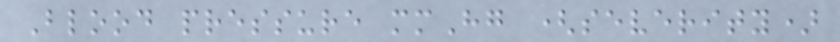Blood pressure mmHg (severity)
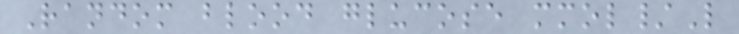Random blood glucose mmol/L
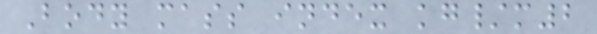Body mass index kg/m2
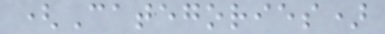(Categories)
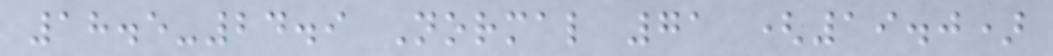18.5-24.9 Normal 71 (19.0)
